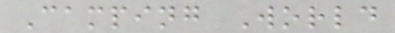Camping World
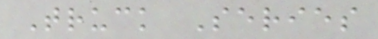Truck Series
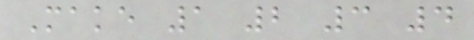Make 1 2 3 4
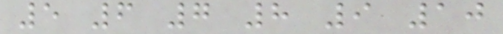5 6 7 8 9 10
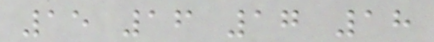15 16 17 18
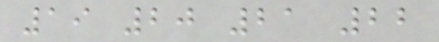19 20 21 22
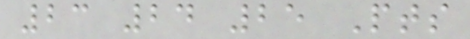23 24 25 Pts
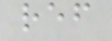ref
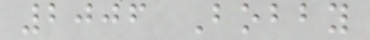2006 Bobby
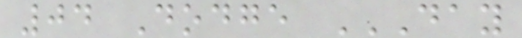04 Dodge DAY
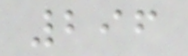296
